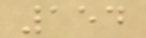154
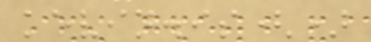kevin.is()
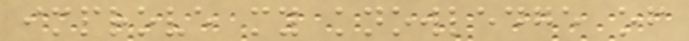improve my knowledge of
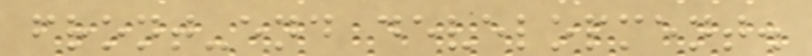front-end development.
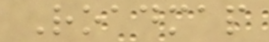Roadmap
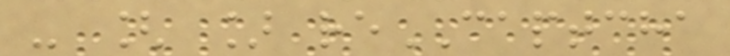- [ ] reCAPTCHA
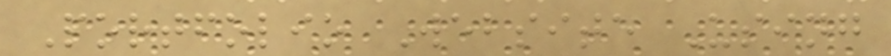Portfolio Website Using
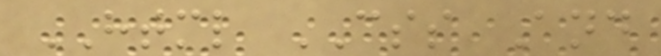HTML CSS And
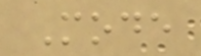Mode
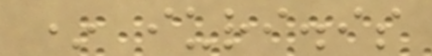* iuri.is
